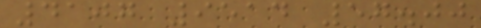4107 9514 57.00
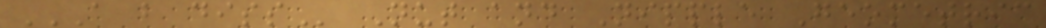A B DISS Nut and Nipple Geometric
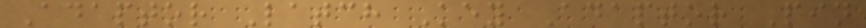Adaptor Latch Key Adaptor Pin
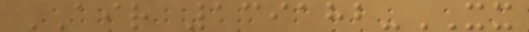AIR 139182-XX
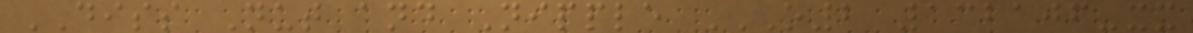DISS Nut and Nipple O2 132106-XX
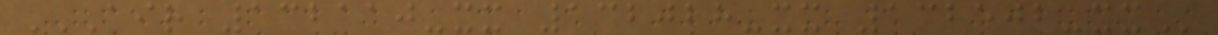AIR 132110-XX 132028-XX 132502-XX
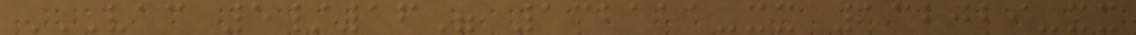VAC 5/16" 132111-XX 132029-XX
